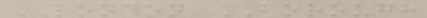LONDON BOROUGH
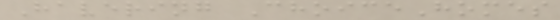Havering ChoiceHomes
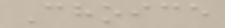Choice
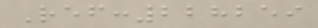Ref:228259
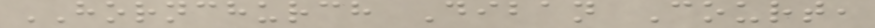HORNCHURCH Diban Court,
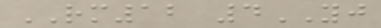RM12 4YJ
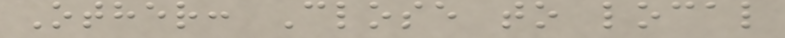Other: Close to local
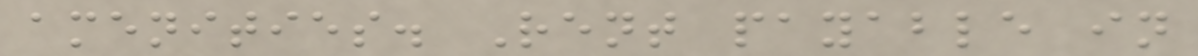amenities. Rent payable in
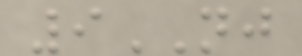9NJ
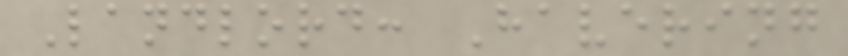Landlord: Havering
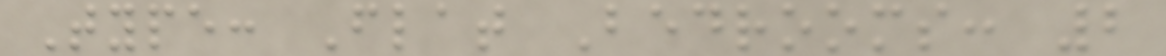Type: Flat Bedrooms: 2
